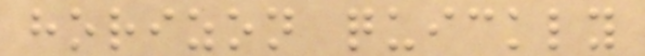horizon quickly
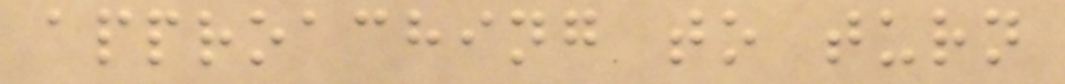approaching to turn
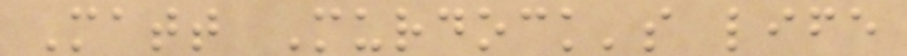Matt Murdock's life
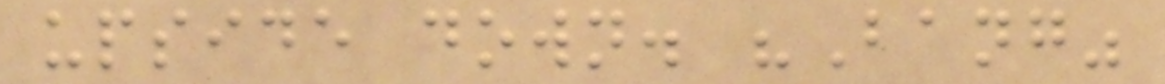upside down. "Bang"
